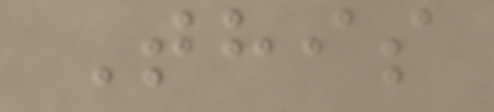This
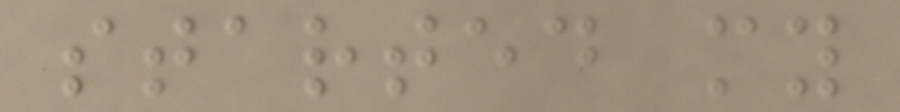started my
